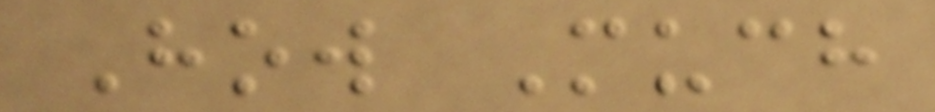How Much
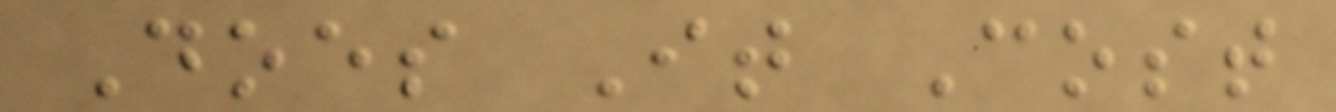Does It Cost
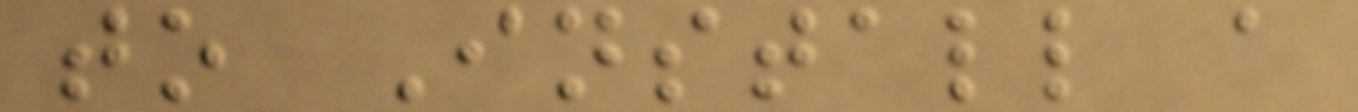to Install a
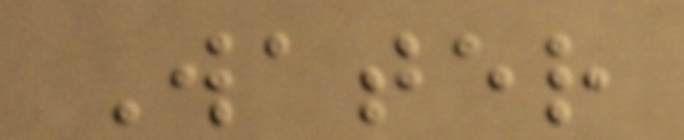Water
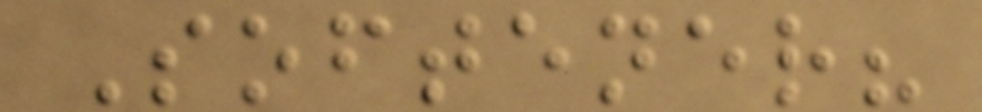Softener?
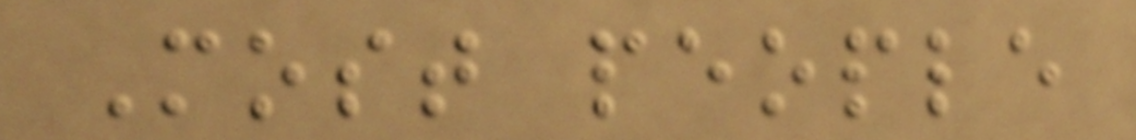Most people
